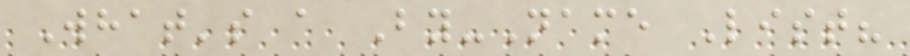What's a By-Name List?
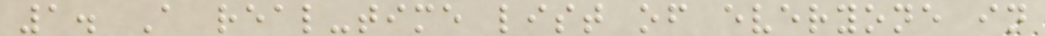1. A real-time list of everyone in
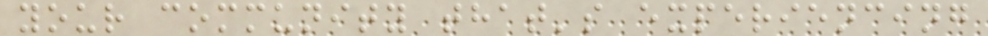your community that's experiencing
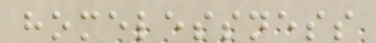homelessness
